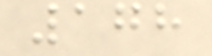178
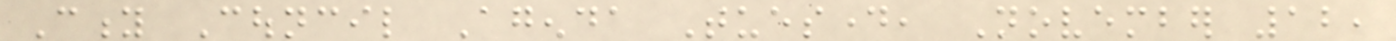City Council Agenda Tuesday, November 12,
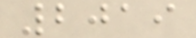2019
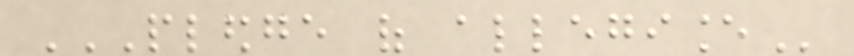PLEDGE OF ALLEGIANCE
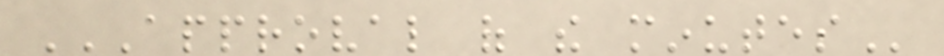APPROVAL OF THE MINUTES
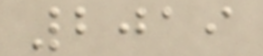2019
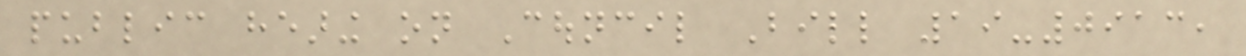public hearing on Council Bill 19-0913,
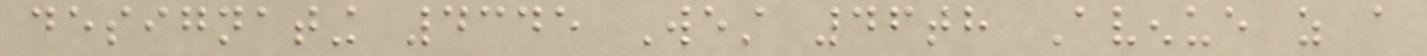designating 4345 West 46th Avenue as a
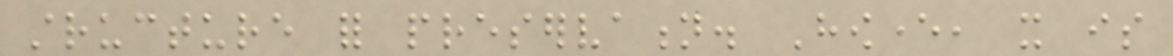structure for preservation. However, it is
